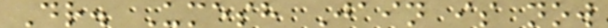Dr. Umesh Jain is now
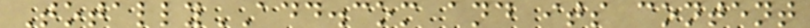TotallyADD.com and its content
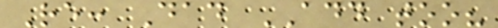Re: Dad ADD too?
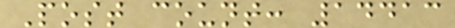Post count: 14413
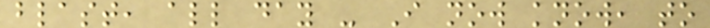blast, all day - I now know, to
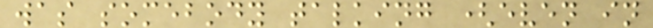was somebody talking (even in
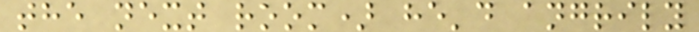the next room) he'd angrily
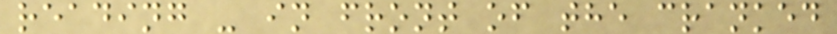reading - in front of the cranked
